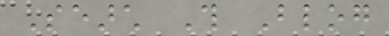Search This Blog
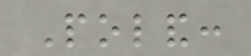Poland:
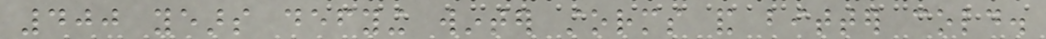400 years defying winter storms and bitter cold.
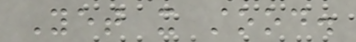Yet it stood.
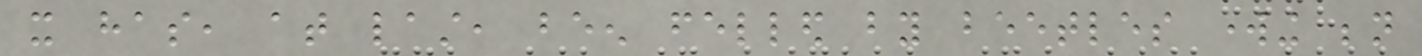it has, at last, been felled by beetles working beneath
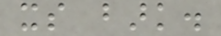its bark.
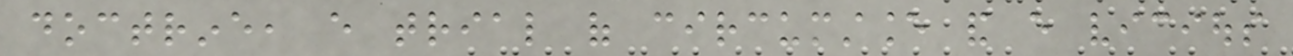doctrine, every trial of circumstance and every vicious
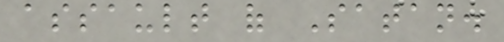assault of Satan.
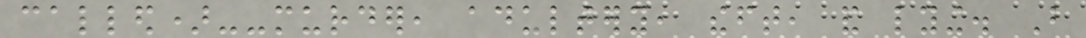called)--murder, adultery, theft, and lying. But
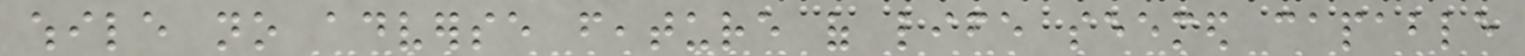while no adverse feature of life seemed capable
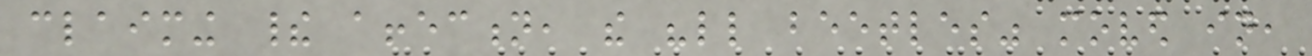claiming their affection, the "little beetles" moved in,
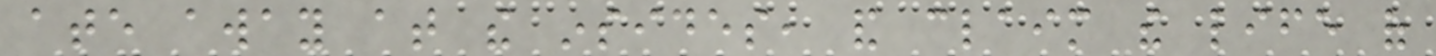ate away at the insides, and claim the life of
